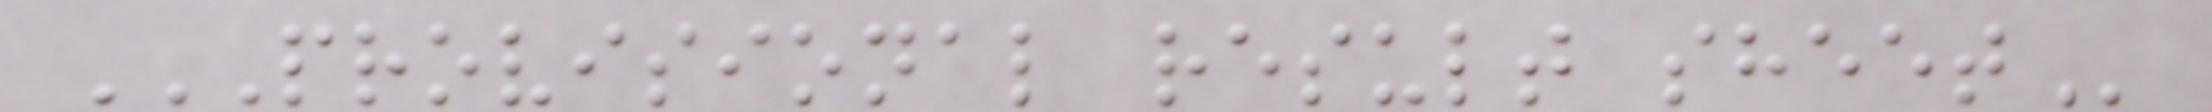PROVISIONAL RESULT SHEET
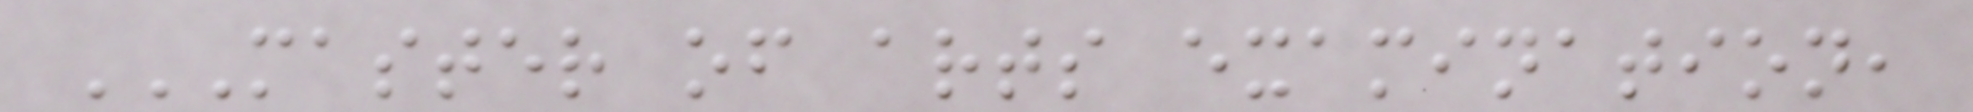MASTER OF ARTS EXAMINATION,
